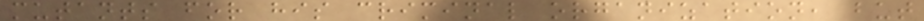mutants for his criminal organization, but
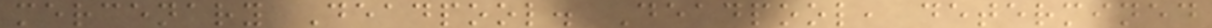mercenary Deadpool. Deadpool, determined
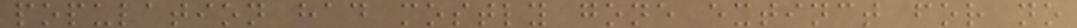population had mostly gone extinct for no
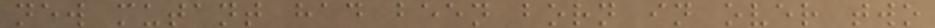new mutant had been born in over two
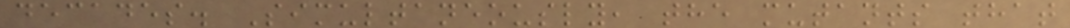decades. Simultaneously, the mutants that
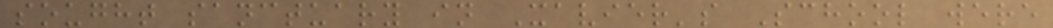sought sanctuary in Xavier's School were
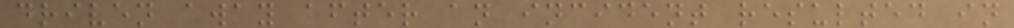driven away after an incident resulted in
